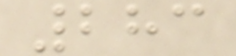283
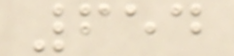654
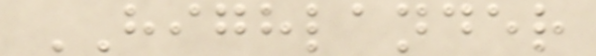HIGHLANDER
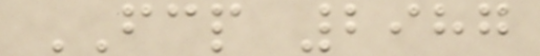FCP 2987
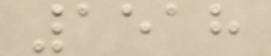1518
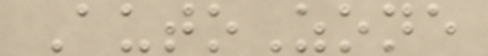AutoZone
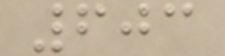603
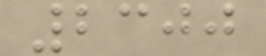2300
